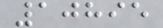10895
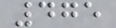475
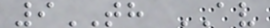9TH AV
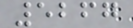5267
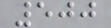500
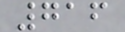716
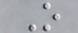O
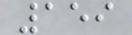159
